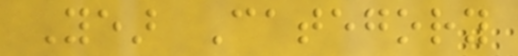Year Category
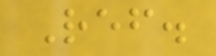Ref.
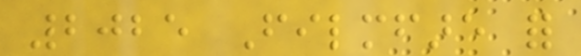2025 Filmfare for
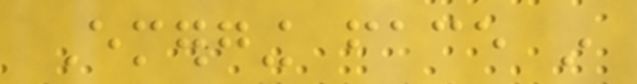Emerging face in
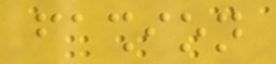fashion
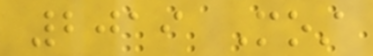2019 Most
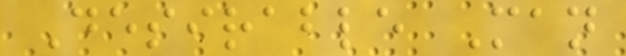Desirable Man
